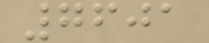7601
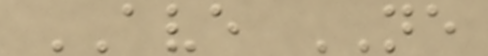AVE NE
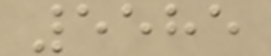5585
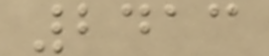2413
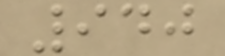940
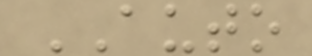AUTO
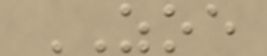ZOE
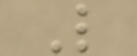L
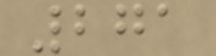271
